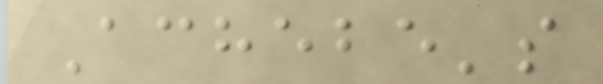Achebe's
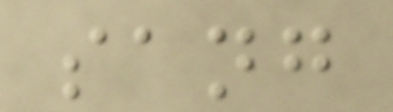sang
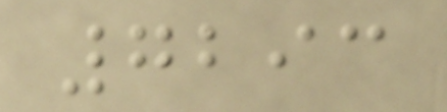7293
